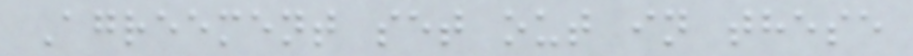Agreement set out in these
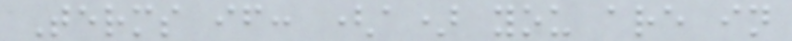Terms if: (a) you are in
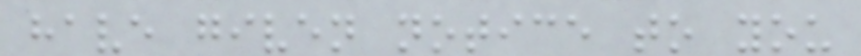have given notice to you
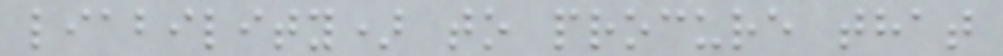liability) to procure that
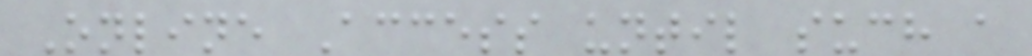Online Access until such a
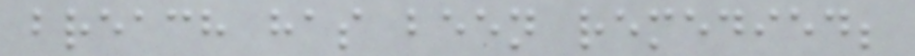breach has been remedied;
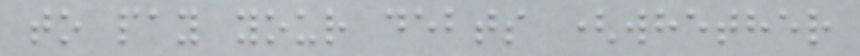to pay your debts (whether
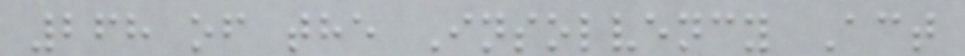268 of the Insolvency Act
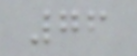76
